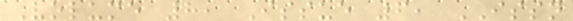Volume 8, Issue 6, ISSN
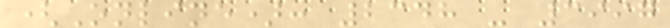(Online): 2348 - 3997
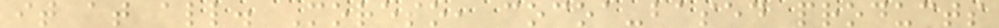it at all. Moreso, cocoa-based products
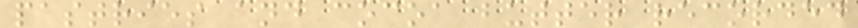pastries and cocoa butter recorded
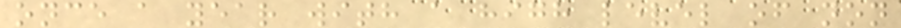once a year with a high level of non
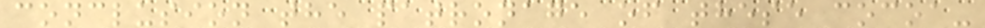conclusion the patronage of these cocoa-
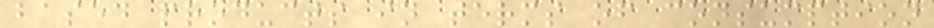based products in terms of consumption
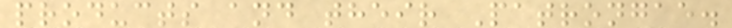products and their Patrongae.
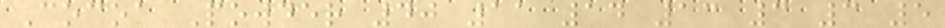Cocoa Powder 40 11 14 13 3 3 5
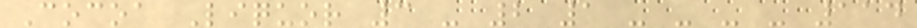Cocoa Liquor 3 - 2 1 - - - - 114
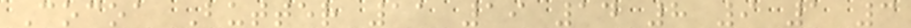Cocoa Butter 11 19 14 8 9 1 3
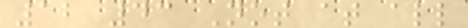12 43 Not at all
